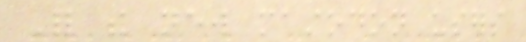For the new mastodon users
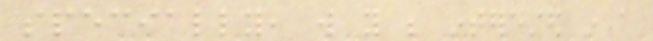specially, will you be interested in a
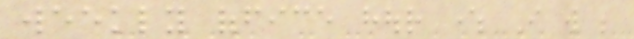weekly office hour where I will be
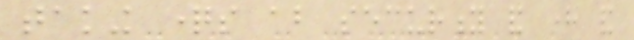taking questions about security and here and
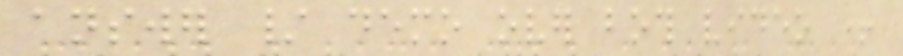answer / demo over both video +
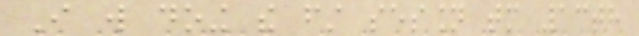I will doing the first session tomorrow 13th
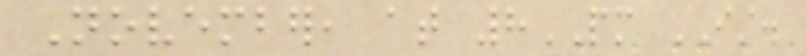November, at 8PM IST.
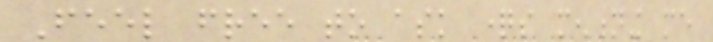Feel free to ask questions mentioning me
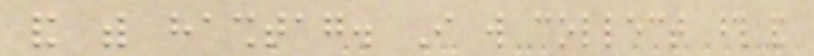and with hashtag. I will collect those and
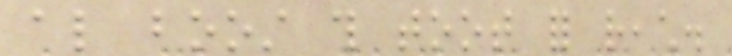also boost this toot for reach.
